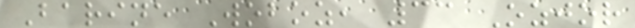Barine Woboz, 33 Ozjor
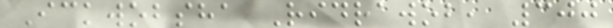Ickwobsha Ridrawob, 300
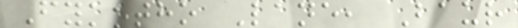Fykotho Lane, Baur
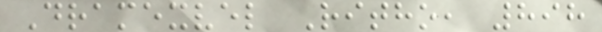Dramexvel Ritho, 898
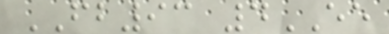FB93 4EE
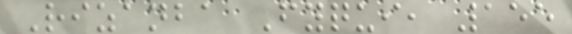Rizanba Fyqui, 155
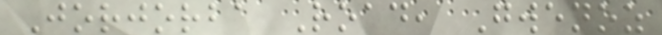Jorjorba Road, Gwenoz
